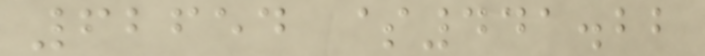62654 $441.22
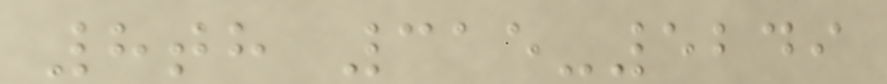8th 315-5249
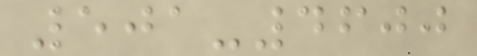501-4600
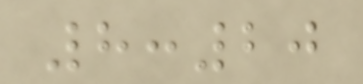8:20
